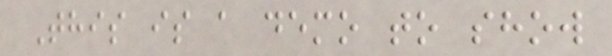This is a demo to show
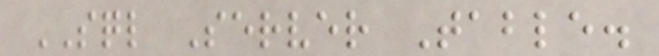SQL Server Table.
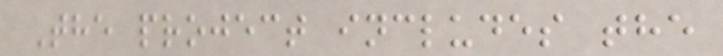The project includes the
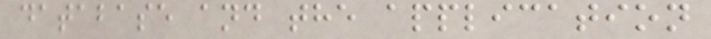database and the application
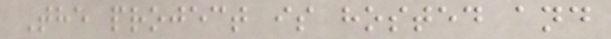The project is hosted and
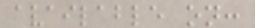available on:
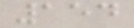154
